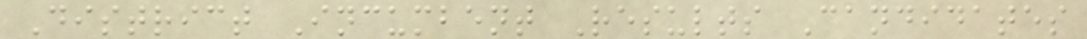District Incumbent Results Candidates
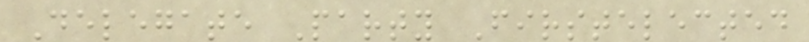Delegate Party Firstelected
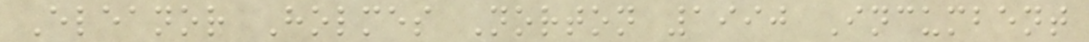Eleanor Holmes Norton 1990 Incumbent
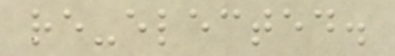re-elected.
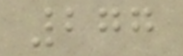277
